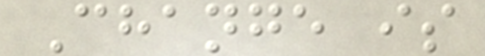Change is
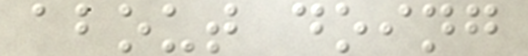about doing
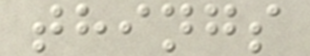things
